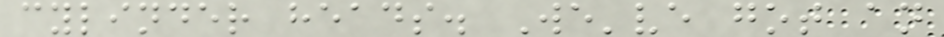cylinder heads. We've got an
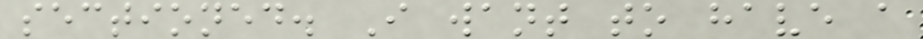sectioned. I want to have a
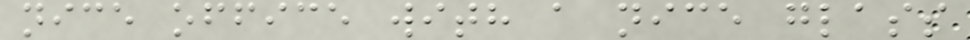nice office with a nice glass
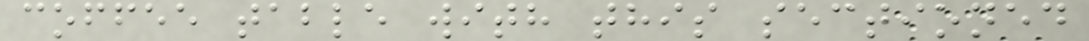coffee table with this sectioned
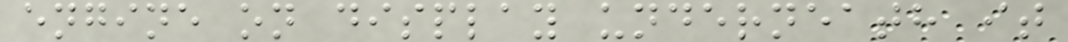engine on display underneath it
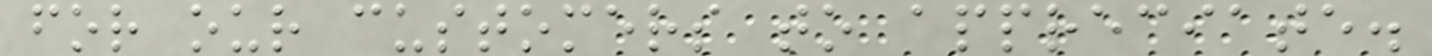for our customers to appreciate.
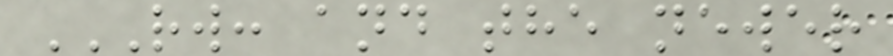RW: AND THE NEWER
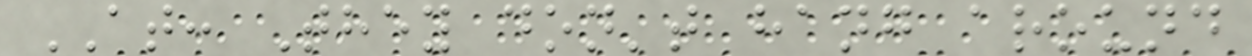AT: They don't hang around
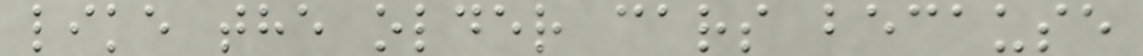like the older cars because
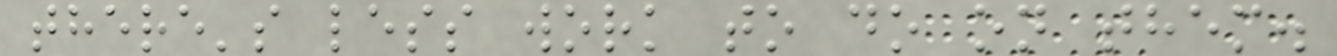there's less work to do on them.
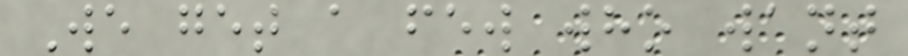We get a few who want
